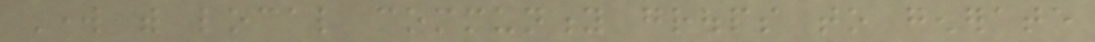Work with local community groups to generate
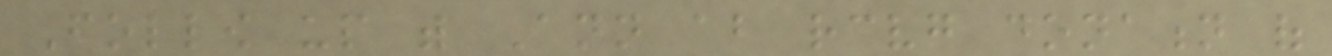Follow up with Ann about receiving donation of
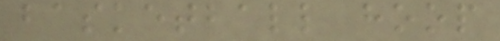basketball hoop
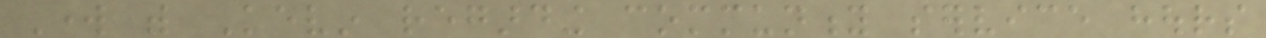Work with Kevin regarding community service hours
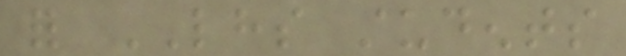for LHS students
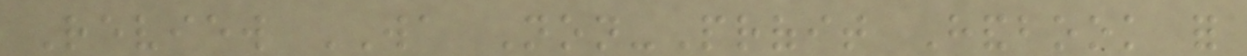Review WA Non-Profit Handbook for
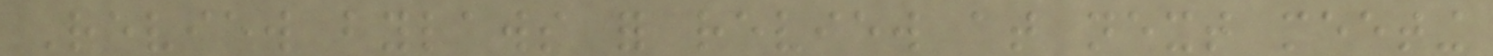Review bylaws for review at next meeting
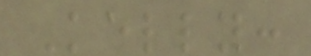Kelly:
